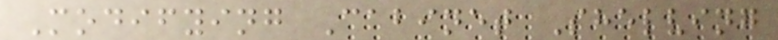Modifying Cabinet Shelving
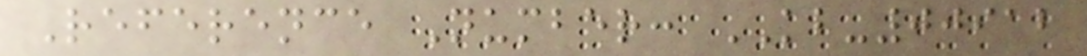Reference Number: KB-00912
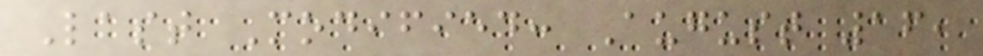Last Modified: August 16,
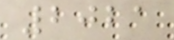2021
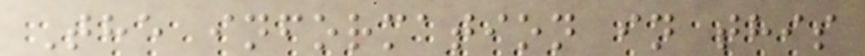The information in this
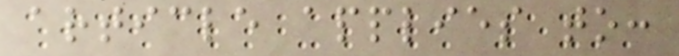article applies to:
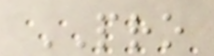PRO
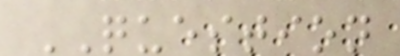QUESTION
